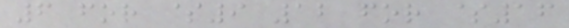6 for $9 12 for $16
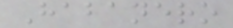Habanero
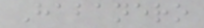Habanero
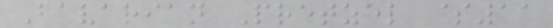Bavarian Pretzel $11
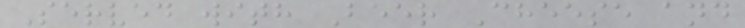Served with Beer Cheese and
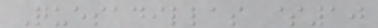Quesadillas $10
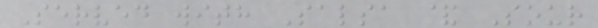Served with Salsa & Sour
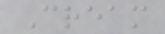Cream
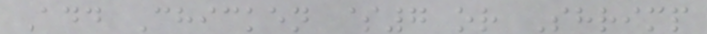Add Chicken $7 or Shrimp
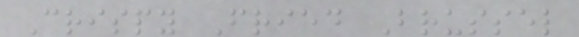Crispy Fried Brussel
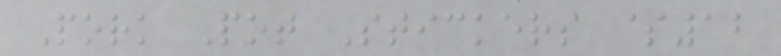Pork Pot Stickers $12
